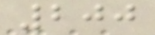200
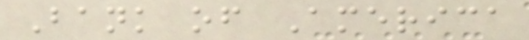Bank of America
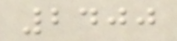2400
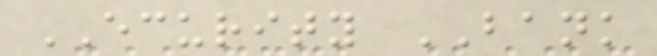ECURITY BANK
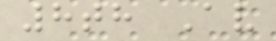8th Av
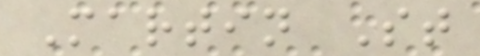Martin St
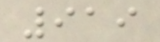919
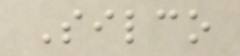Silco
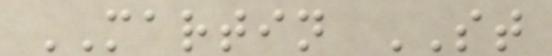MARTIN ST
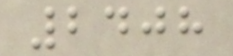2408
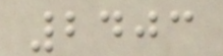2403
